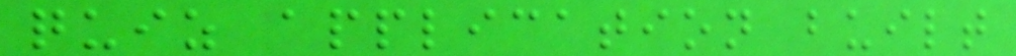quiz application built
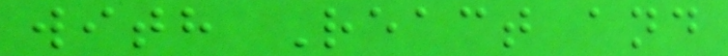with React and
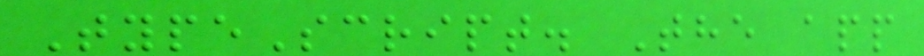TypeScript. The app
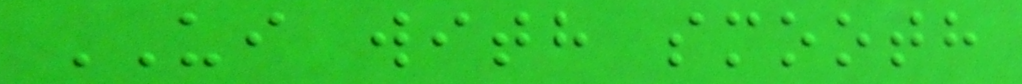UI with smooth
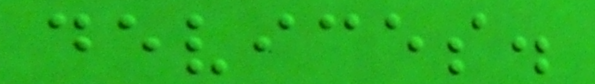devices.
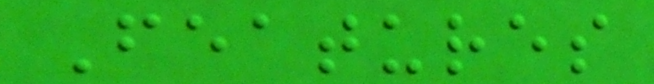Features
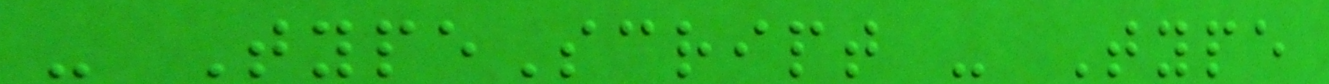- TypeScript - Type
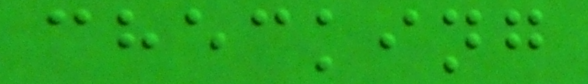checking
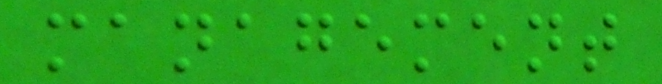management
